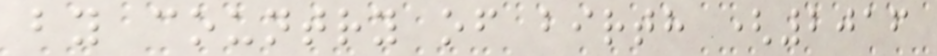by country of birth (2016
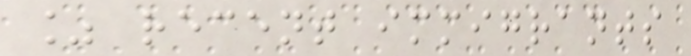% recent immigrants
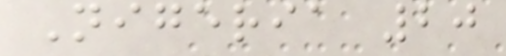Nigeria 20
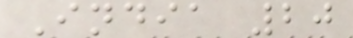India 20
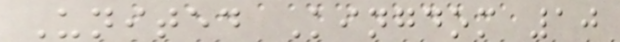United Kingdom 10
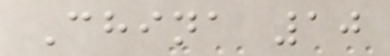China 10
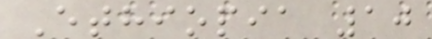Ethiopia 10
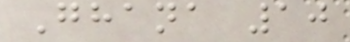Ghana 10
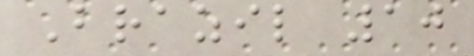Brazil 10
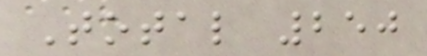Total 250
